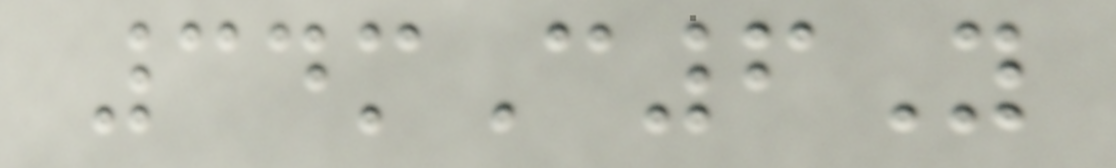34mC6Y
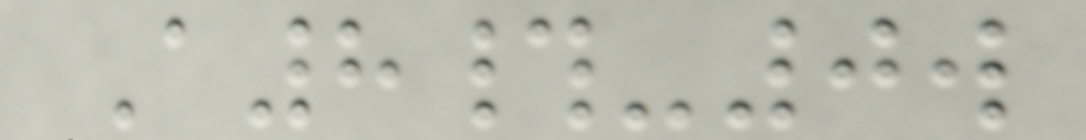A8#-0w
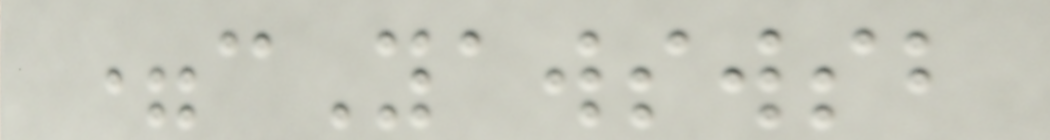=cYawswsb
